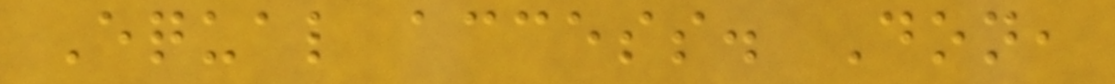Equal access. Don,
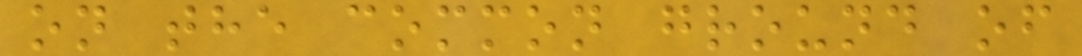on the common ground of
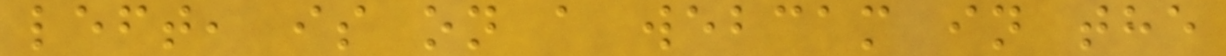left, is on a webcam in the
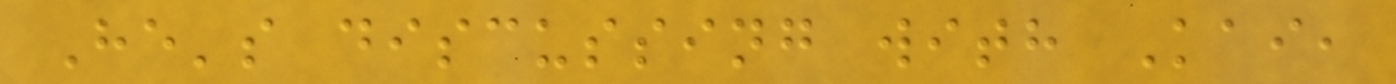He's discussing with Kai,
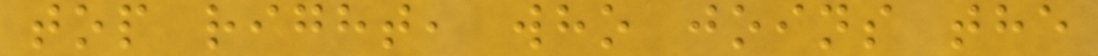top right, who joins the
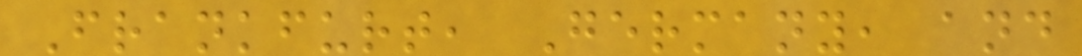Frankfurt, Germany, and
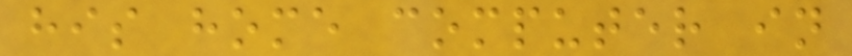his home computer in
